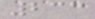233
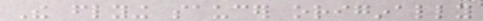The flying saucer originally
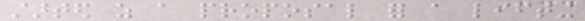started as a proposal for a lifting
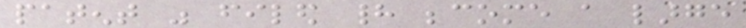patent was filed had become a large
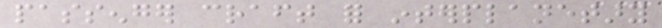passenger craft for interplanetary
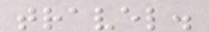travel.
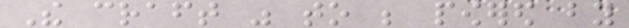The craft was to be powered by
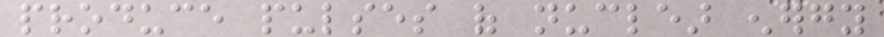produce pulses of nuclear energy
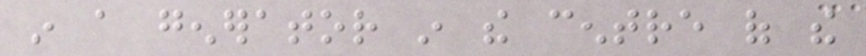in a generator in the centre of the
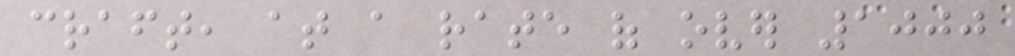craft, at a rate of over 1000
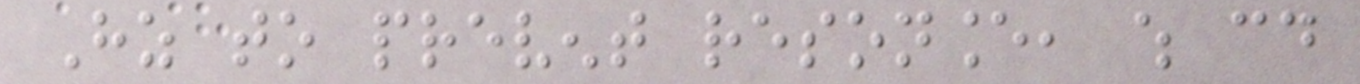Hz to prevent resonance, which could
